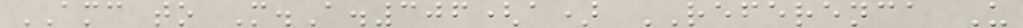AMC to M.A.306(a) REFERENCA U
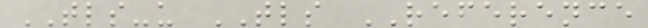TLS-u TLS REFERENCE
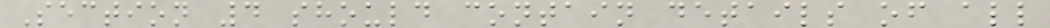Section 4 should contain details of all
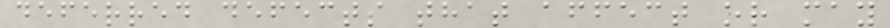deferred defects that affect or may
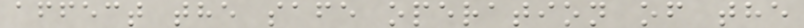affect the safe operation of the
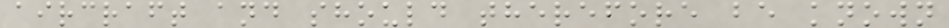aircraft and should therefore be known
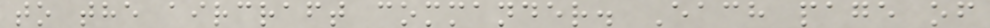to the aircraft commander. Each page of
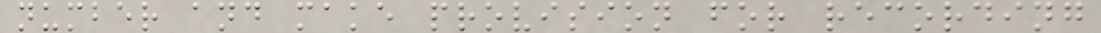number and make provision for recording
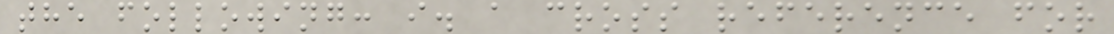the following: i. a cross reference for
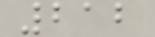212
